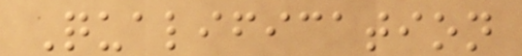Qualification
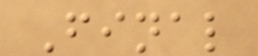Final
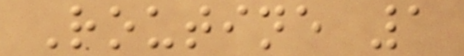Routine 1
